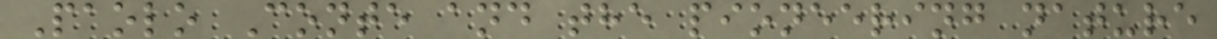Paolo Conte and the pioneering nature
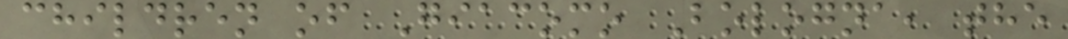children of Giacomo Bologna, the
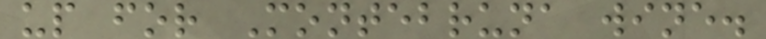up for Montebruna wine.
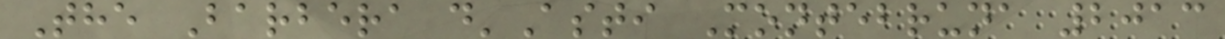The Barbera d'Asti Montebruna 2013
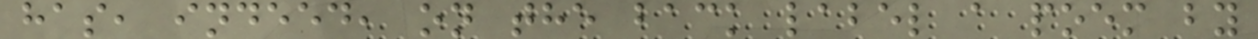has, indeed, on the back label a poem by
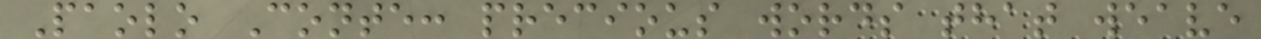Paolo Conte: precious words that weave
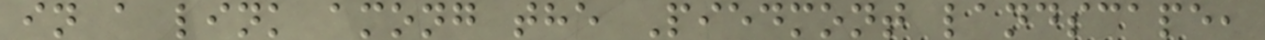in a link among the Piedmont landscape,
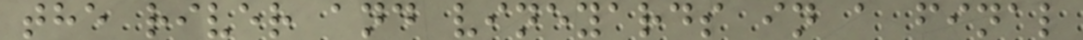the river and vineyards in a final
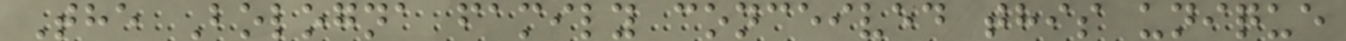The Bologna family conceived this unique
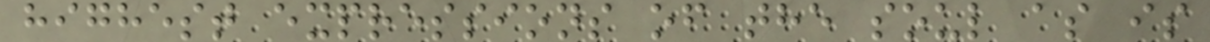highest expressions of the soul as is
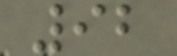92
